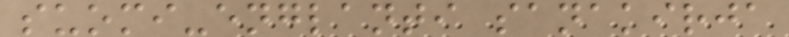suomi-englanti sanakirja
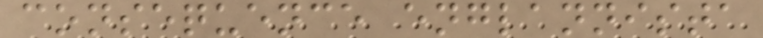consequence englannista
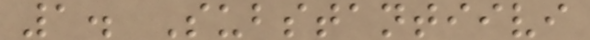1. Substantiivi
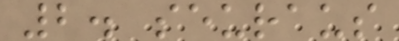2. seuraus
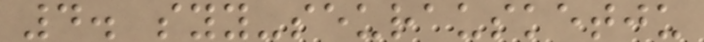4. syy-seurausketju
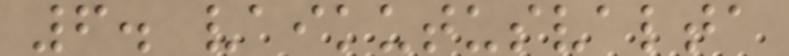6. vaikutusvalta
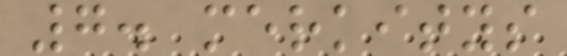7. merkitys
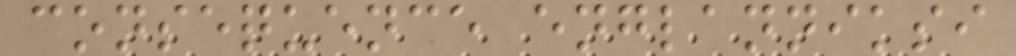consequence englanniksi
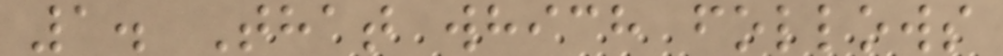1. That which follows
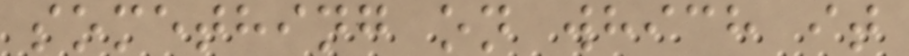something on which it
